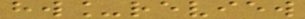hw_review
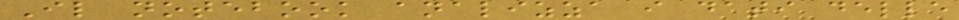Il notebook analizza i dati delle
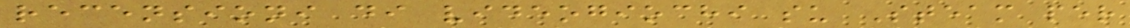recensioni di videogiochi su Steam per
